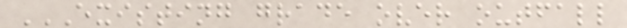EXISTING GRADE OVER OUTFALL
